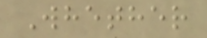Whether
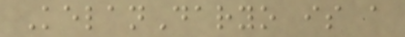KelanDaryo is a
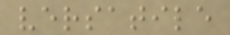versatile
